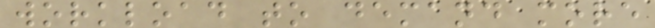workload to demand more
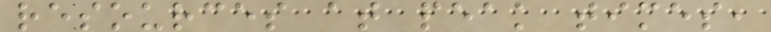resources at peak times,
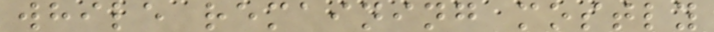while remaining mostly
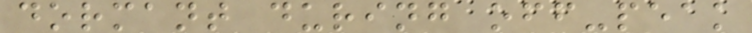dormant during off-peak
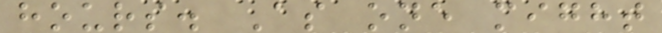hours. As one might
